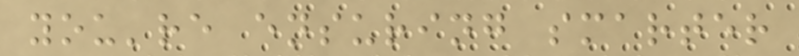you're ensuring smarter
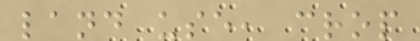land use, crop
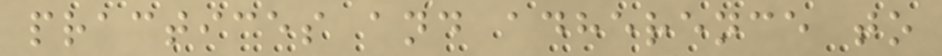practices and adherence to
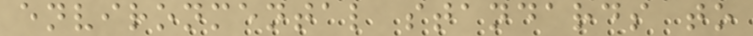environmental standards to
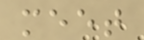meet
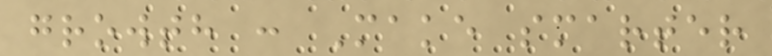growth : Make smarter
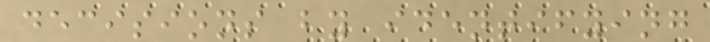decisions by identifying
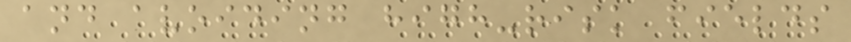and avoiding high-risk fields
